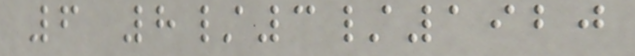6 8/3/1920
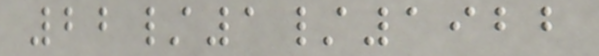22/1/1922
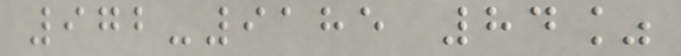972-9185 84%
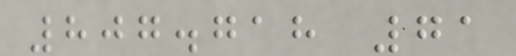807.718 71
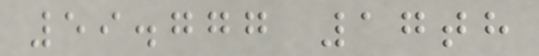59.777 17th
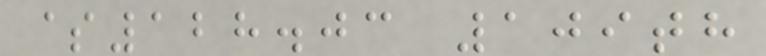$128.03 109th
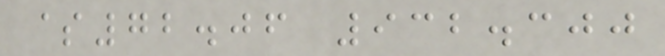$72.06 932.300
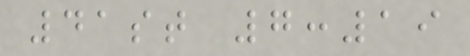41st 7:19
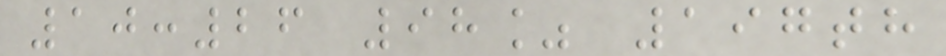10:26 98% 197th
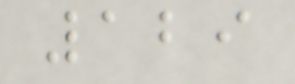129
